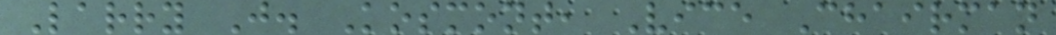Larry J. Kosmont, Vice Chairman
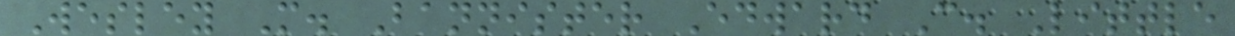Wesley M. Bannister Edward C. Little
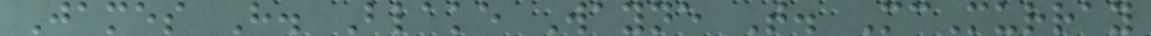James H. Blake Wayne T. McMurray
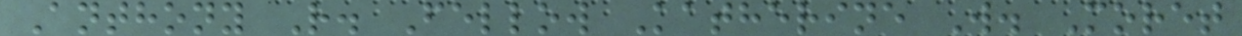Anthony R. Fellow Katherine W. Moret
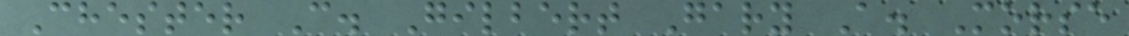Chester C. Gilbert Gary A. Morse
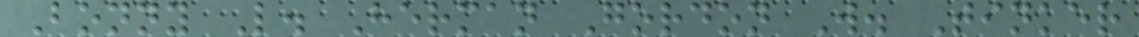Bonny L. Herman Gordon W. Tinker
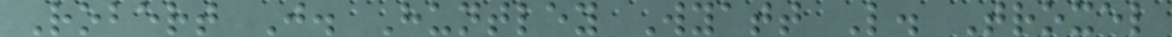Robert J. Huntley Wyatt L. Troxel
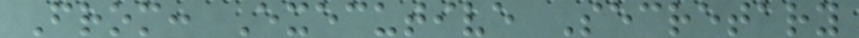From: Executive Secretary
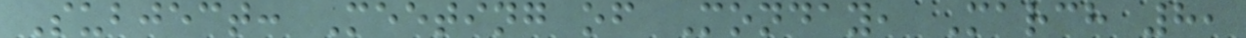Subject: Meeting of Monday, March 8,
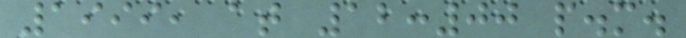1999, at 12:00 p.m.
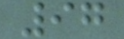97
